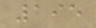195
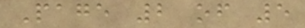Page 2 of 5
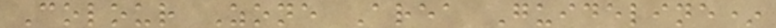Colour Zone Area Guideline*
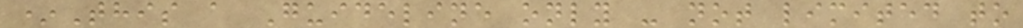*This a Guideline only - not limited to
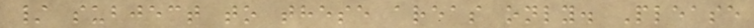/ subject to these areas only. Please
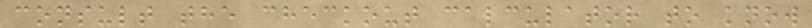consult the checkout calculator to know
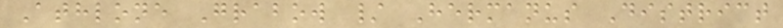Athlone Grabow / Hermanus District
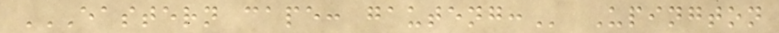EASTERN CAPE: GAUTENG: Upington
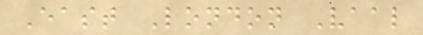East London Vaal
